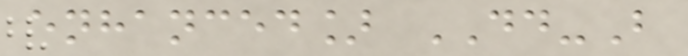enhanced] DD-B
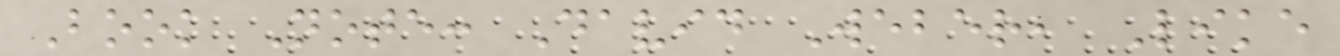Book Note: David Weber, Like
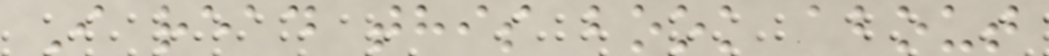I read this book about
